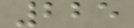225
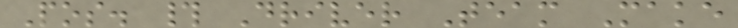Pos. # Driver Team Make
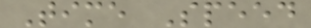Time Speed
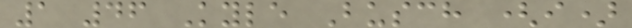1 46 Kyle Busch (i)
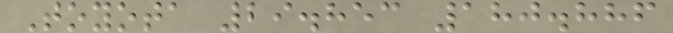Toyota 29.853 180.886
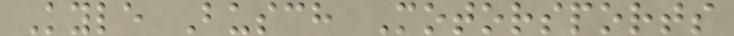Kyle Busch Motorsports
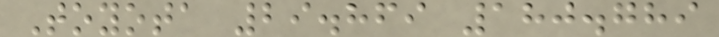Toyota 29.869 180.789
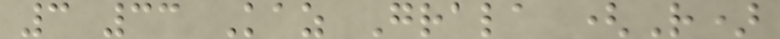3 33 Kaz Grala (R)
